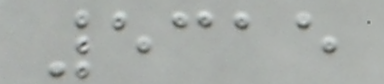5315
